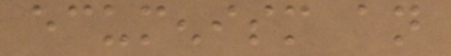ecumenism an
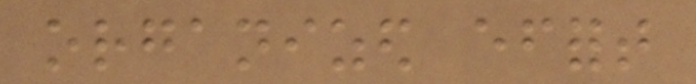organized effort
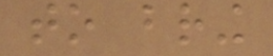to bring
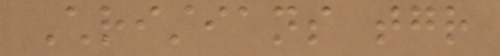Christians together
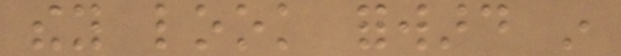they look forward in
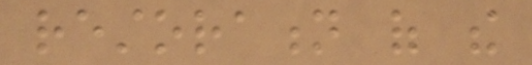restoration of the
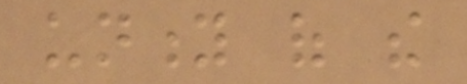unity of the
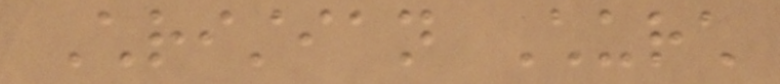Christian Church
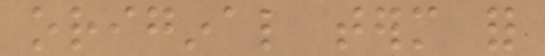original term for
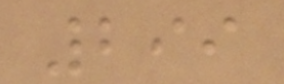299
